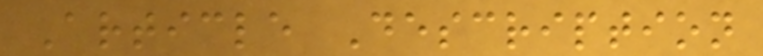Article Description
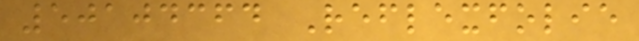50104364 Reflexfolie
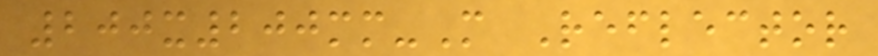200x200mm-M Reflector
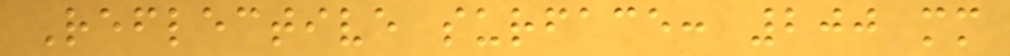Reflective surface: 200 mm
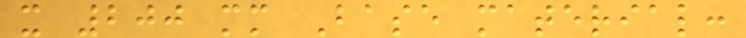x 200 mm Base material:
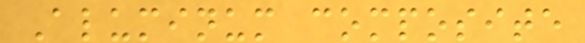Aluminum composite
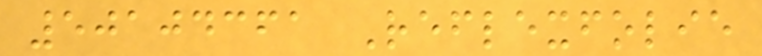50104361 Reflexfolie
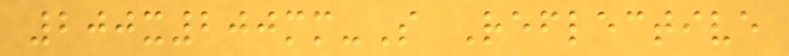200x200mm-S Reflective
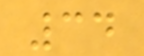34
